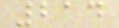214
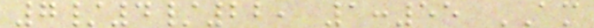7/4/22, 1:55 AM
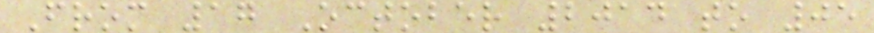From 17 October 2014 to 05
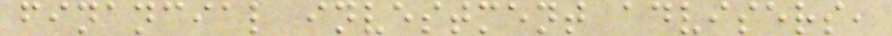financial investment advisers,
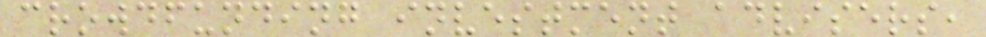crowdfunding investment advisers,
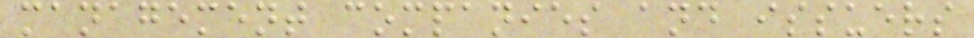management companies and issuers
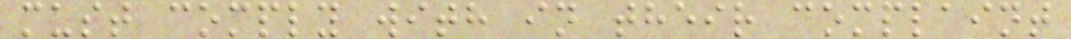must comply with in their complaint
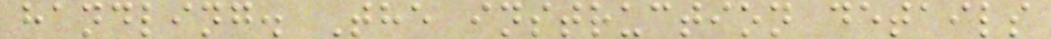handling. The instruction details
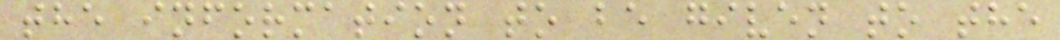the information to be given to the
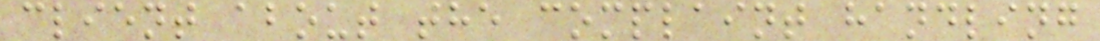client about the complaint handling
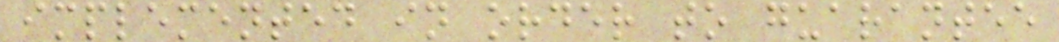implemented in order to guarantee
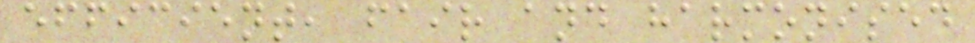efficient, fair and harmonised
